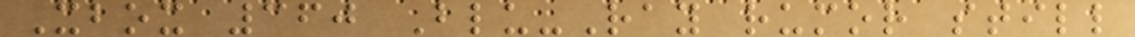Xbox 360 Blu-Ray rumor still
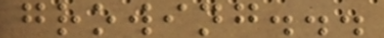growing...
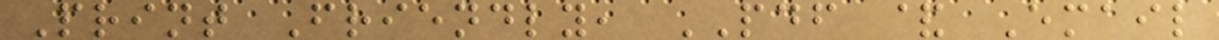Print Friendly, PDF & Email
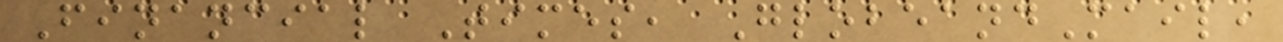Financial Times, GlobeandMail,
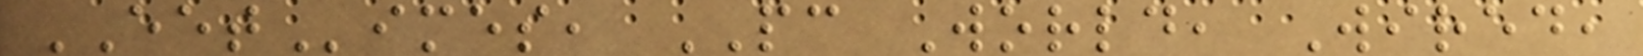EETimes, PC World, Wired,
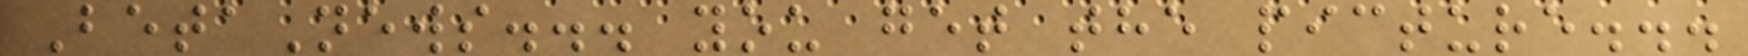BetaNews... you get the picture...
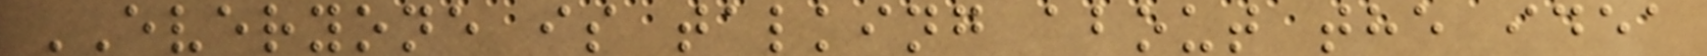EVERYONE is talking about the idea
